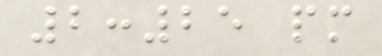2:25 pm
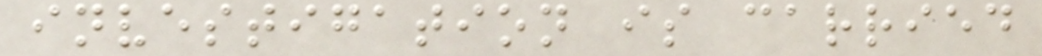investigation is carried
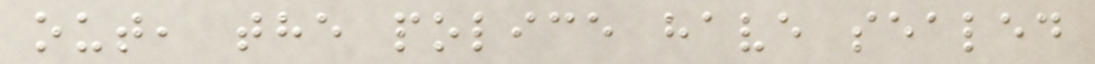out, the police have sealed
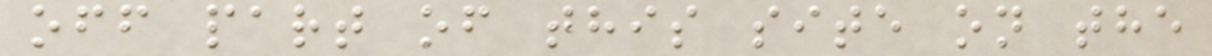off part of this site on the
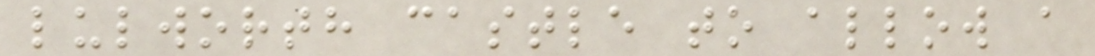lulworth castle to allow a
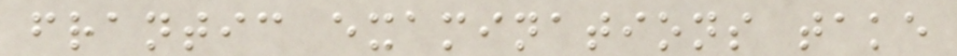frantic examinations take
